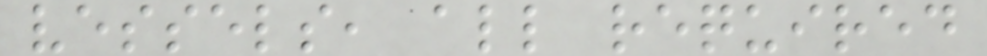vessels, all required
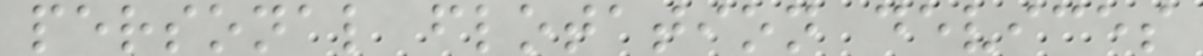personal flotation devices
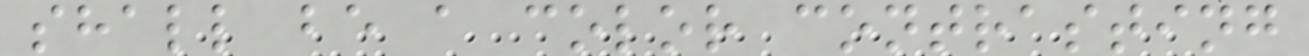shall be a color contrasting
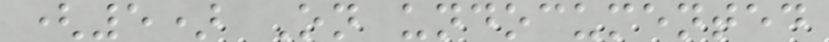(5) On undocumented
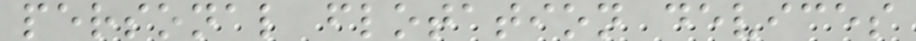personal flotation devices
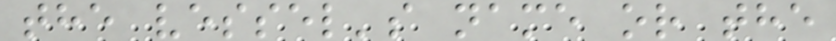the vessel's name or the
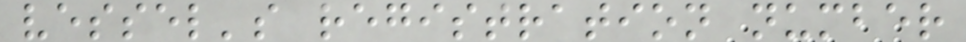vessel's registration number
